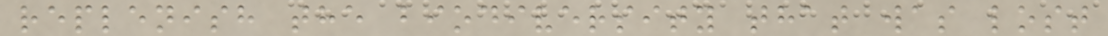replenish the biodiversity that was lost
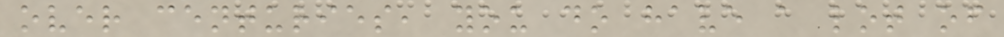over centuries, you do have a lot of
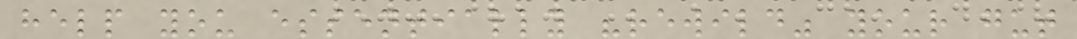help you essentially "rewild" your gut
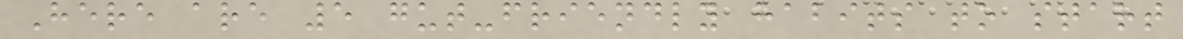Here are 5 gut-friendly habits to start
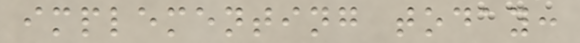implementing today:
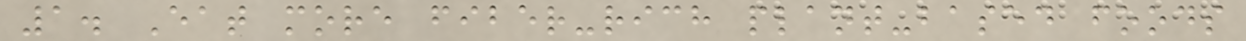1. Eat more fiber-rich plant-based foods
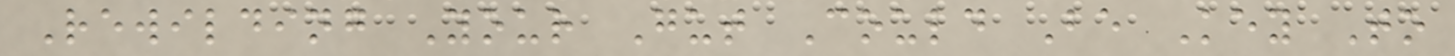Rewilding Your Gut Could Be Key To
